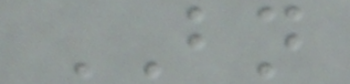BN
